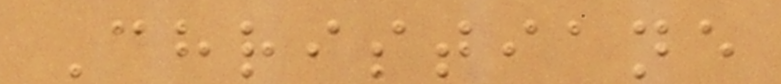Christiane
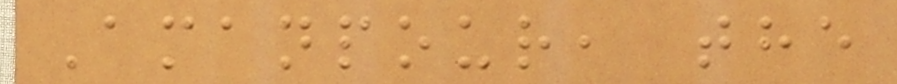Amanpour, the
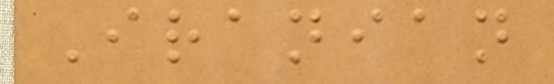Iranian
